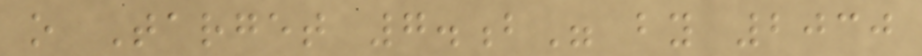o Target 7.b" by 2030
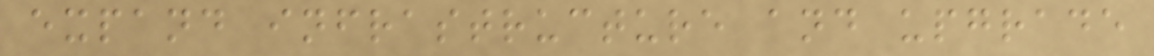expand infrastructure and upgrade
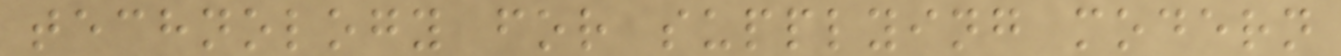technology for supplying modern
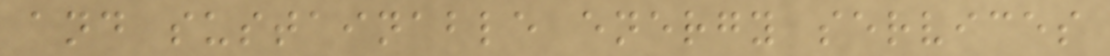and sustainable energy services
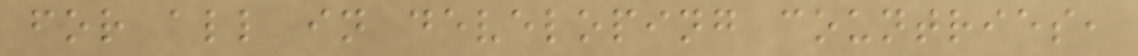for all in developing countries,
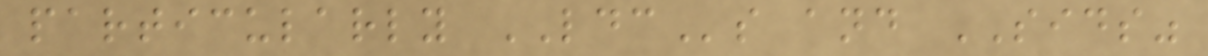particularly LDCs and SIDS"
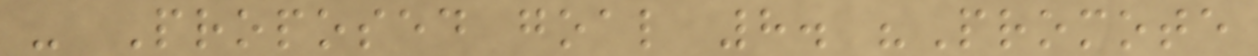- Proposed goal 8. "Promote
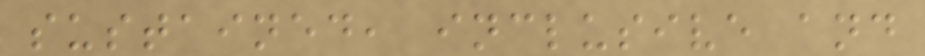sustained, inclusive and
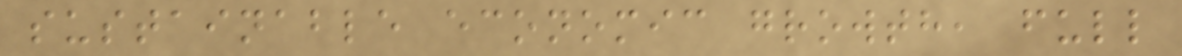sustainable economic growth, full
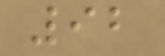92
